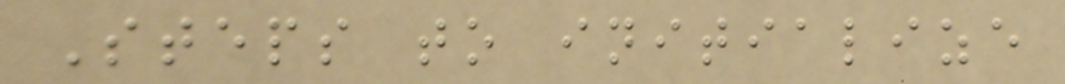Steps to initialize
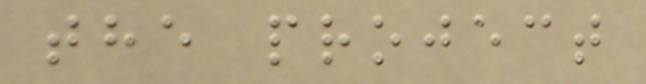the project
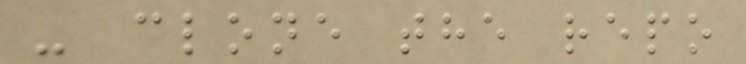- clone the repo
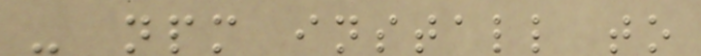- npm install to
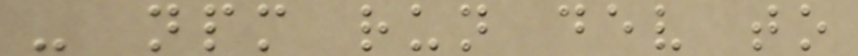- npm run dev to
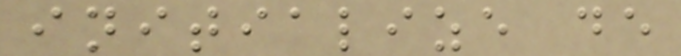initialize de
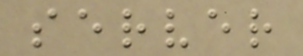server
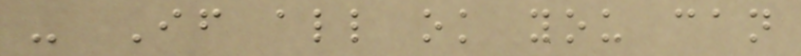- If all ok you can
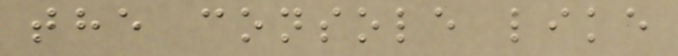the console like
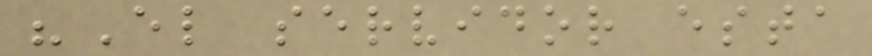"El servidor esta
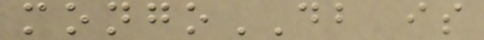mongoDB is
